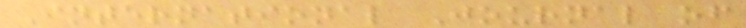International Journal of
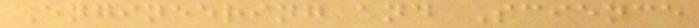Engineering and Science
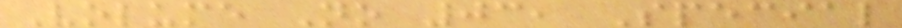Volume No 03, Special
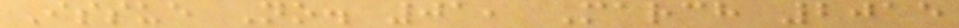Issue No. 01, March 2015
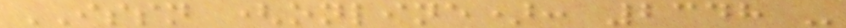ISSN (online): 2348 -
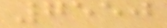7550
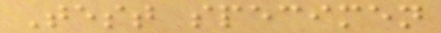Test specimen
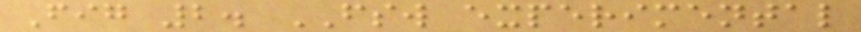Fig 2. FSW experimental
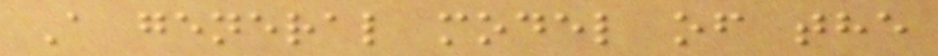A general model of the
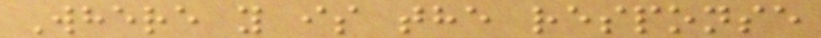Where y is the response
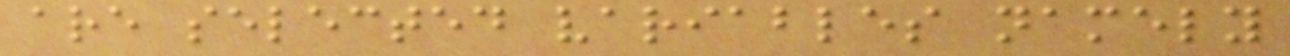are selected variables namely
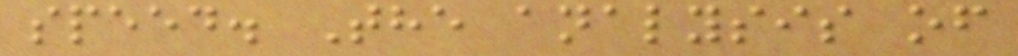speed. The analysis of
